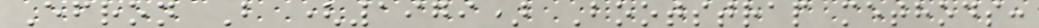Efron B (1979) Bootstrap methods:
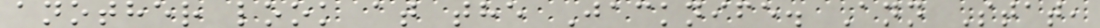another look at the Jacknife. Ann Stat,
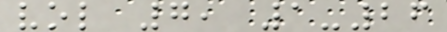vol 7, 1-26
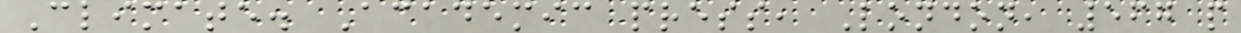Climate. Academic press, London, 567 p
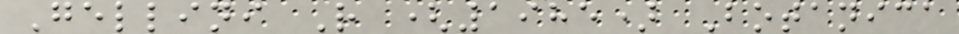Gellini R (1985) Botanica
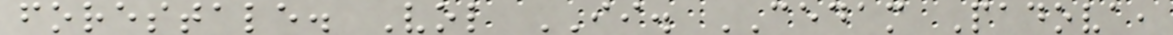forestale. Vol II. CEDAM Padova,
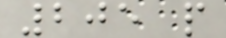205 p
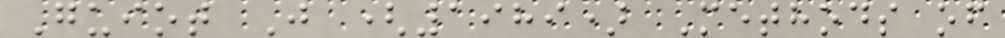Guiot J (1989) Methods of
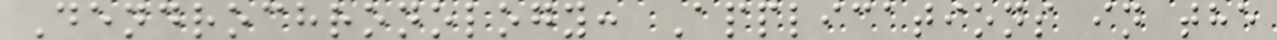Dendrochronology: Applications in the
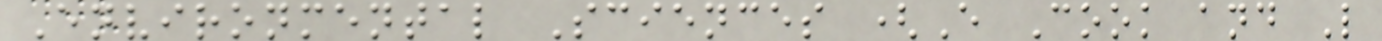Environmental Sciences (E Cook and L
